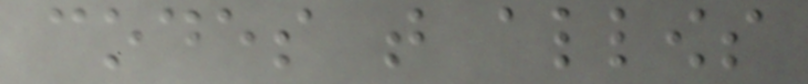codes that allows
